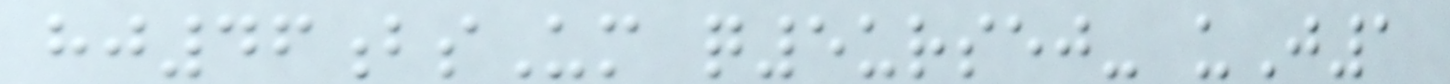hj46bsUm q5ursej- uJ1
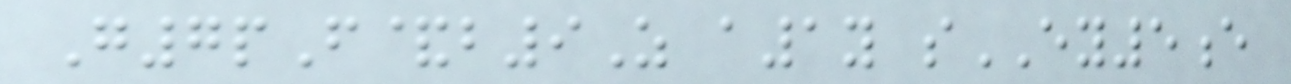G7pF&b9Z a1y sEY5e
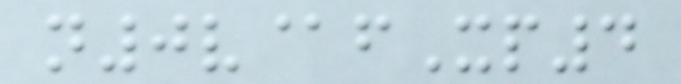n0v@fXp4
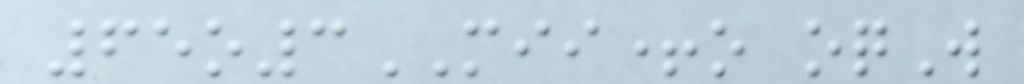65o3MII+o oqW
